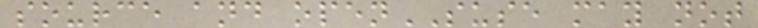source and openSUSE may not
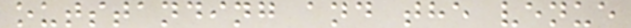outstanding and the venue
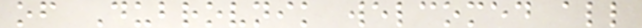of Dubrovnik welcomed all
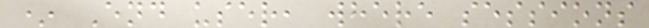* End user, where sessions
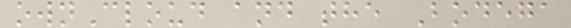ownCloud and the Bodega
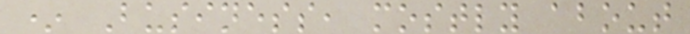* Business, mostly about
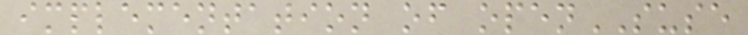implementation of openSUSE
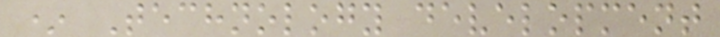* Technology development
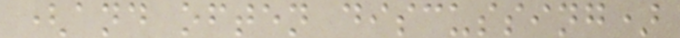(and often discussing)
